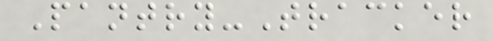Pantry-Tracker
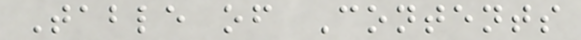Table of Contents
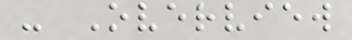- Overview
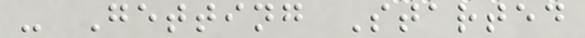- Getting Started
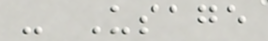- Usage
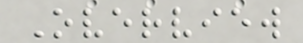Overview
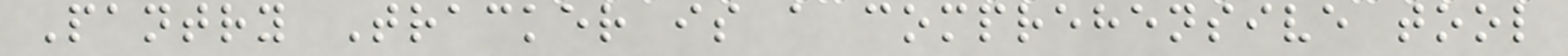Pantry Tracker is a comprehensive tool
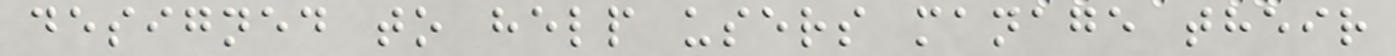designed to help users manage their
